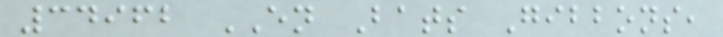34962 EN Bats Gibbons,
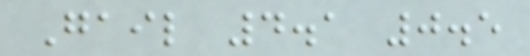Gail 4.1 0.5
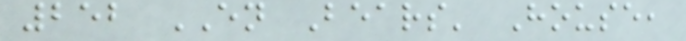252 EN Bears' House,
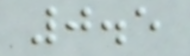0.5
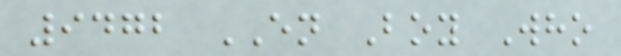9472 EN Boy Who
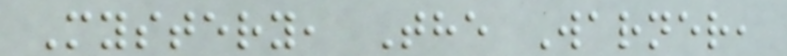Mystery, The Warner,
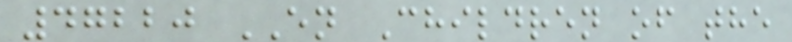47220 EN Children of the
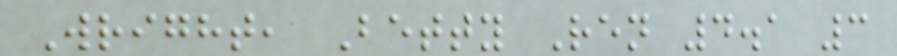Wright, Betty Ren 4.1 3
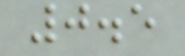0.5
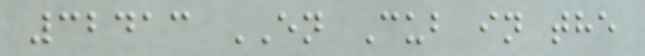32413 EN Cub in the
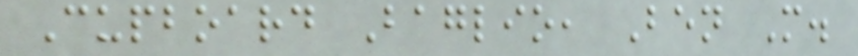Cupboard Baglio, Ben M.
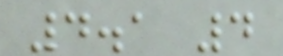4.1 4
